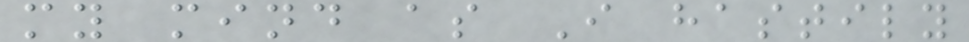my mind as I hastily
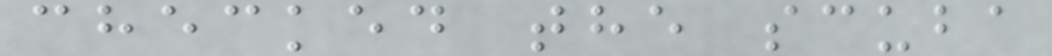checked the scuba
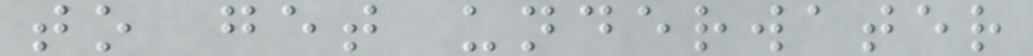to get underwater
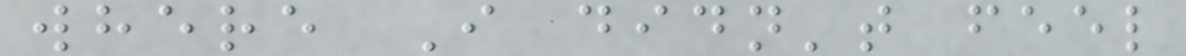where I didn't feel
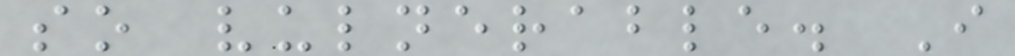so vulnerable. I
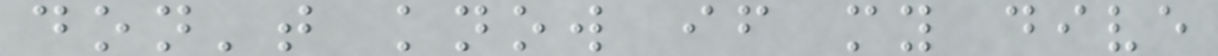don't know if my dive
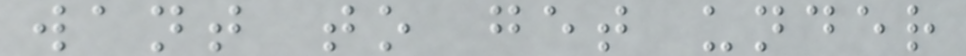want to get under
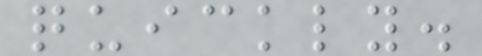quickly.
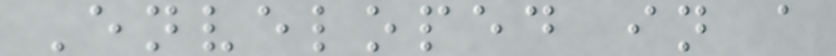Enveloped in a
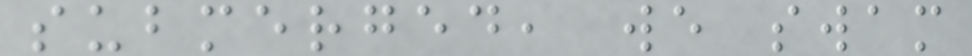submerged, we swam
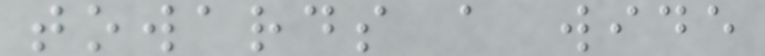towards a wide
